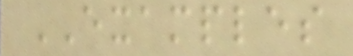EXAMPLES
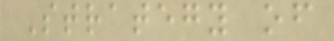Strategy of
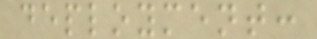deployment:
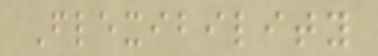Flexibility
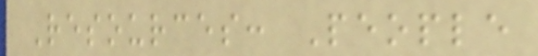Resources: People
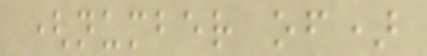(number of)
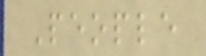People
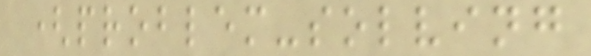(problem-solving
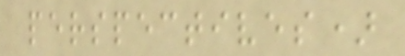perspectives)
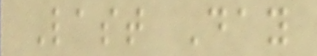Last Day
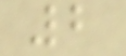2
